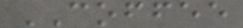COFFEE
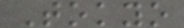Tokyo
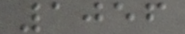1056
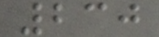230
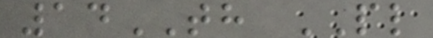14TH PL
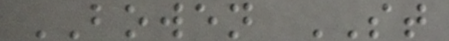BOWEN ST
